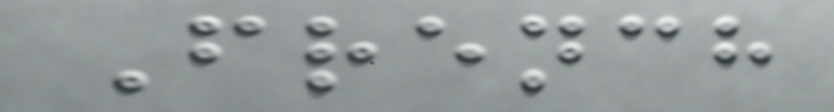French
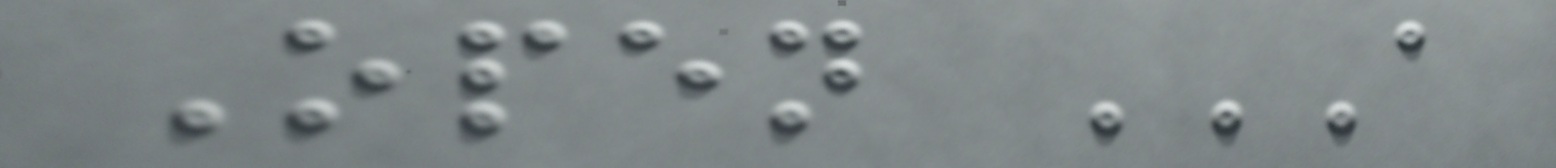Open A
